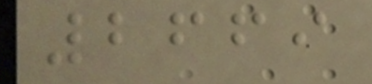2669
